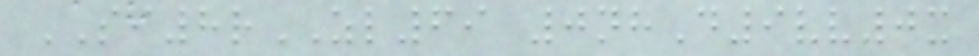SI8rZL69 0nhD9vv0x
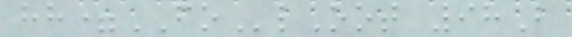hh=FOlOot 98B
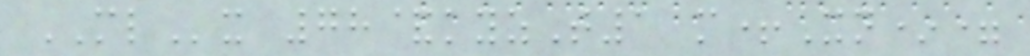MLx 78&kyzT1 m+Xn*=
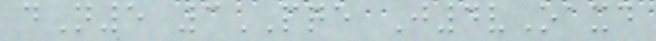dN5 3PQE J4vOaxd
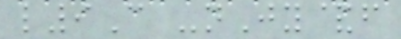l9C -nJy&f
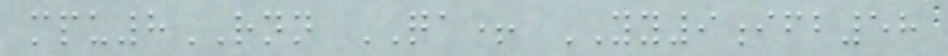mpu8RNN QA+ YY9ifb58
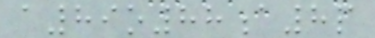a89o88a8p
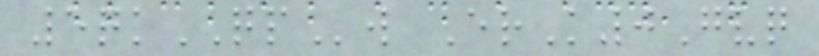5qkQPw ErK0Gvq
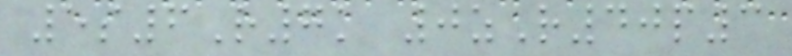5s6R7k 0zR40p3
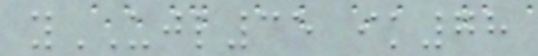yUJL35 ik78
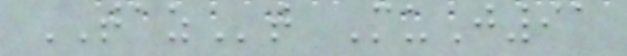TAZt MuJ91
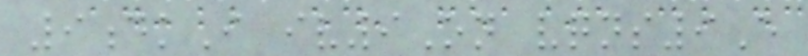9dkI iv9On vqns9E
